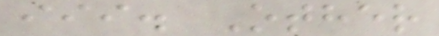iii. Other
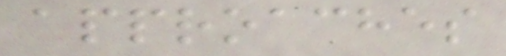approaches
